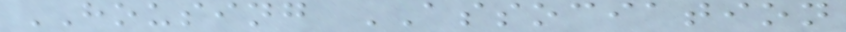HOUSING ASSOCIATION
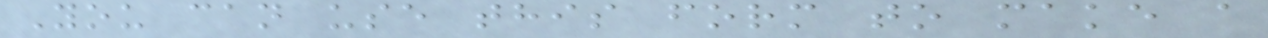You can use this form to make a
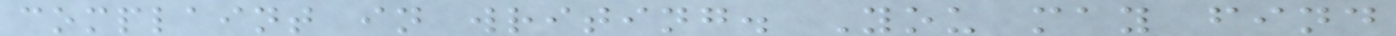complaint in writing. You may find
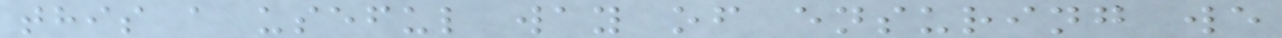this a useful way of ensuring we
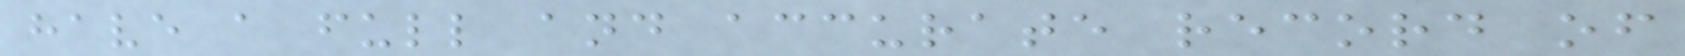have a full and accurate record of
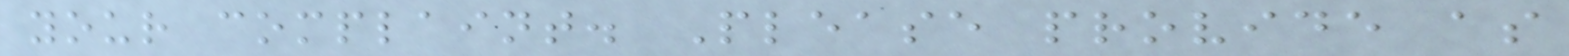your complaint. Please provide as
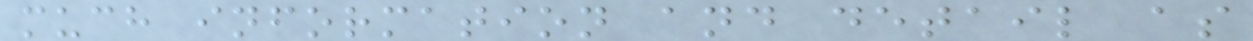much information and detail as
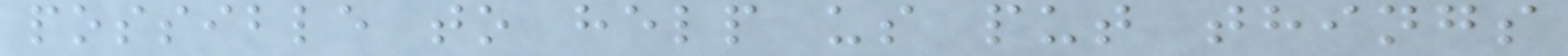possible to help us put things
